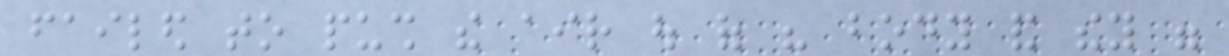failed to push the air out of his body and they were
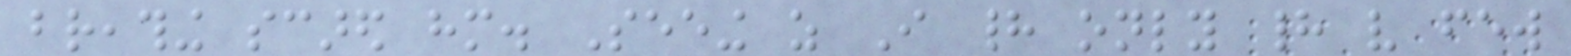breathing scared him. Seeing as I had only had very few
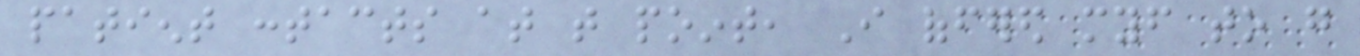patient contacts at that point, I offered myself to go
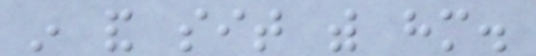in and sit with him.
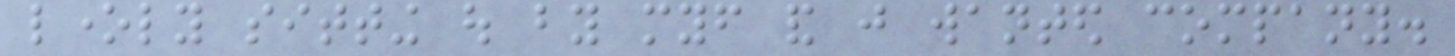lonely sitting out by myself and just wanted company.
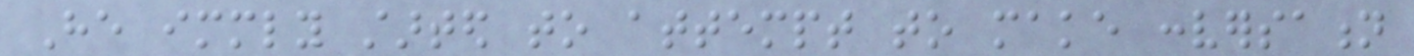He immediately started to attempt to make conversation
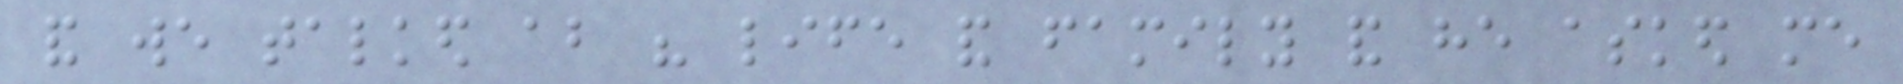and we talked about his life and family and he asked me
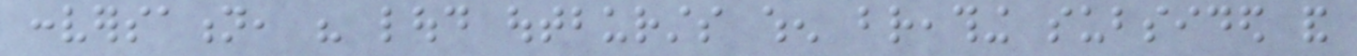conversation, his loud outbursts when breathing subsided and
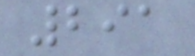291
